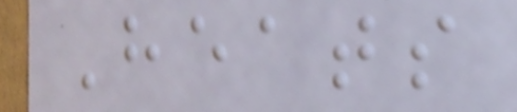Heats
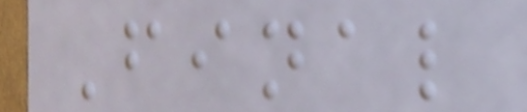Final
